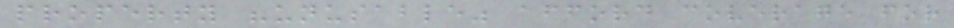property "unusable" afford coverage for
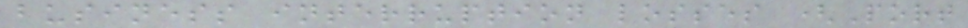business interruption losses (Port
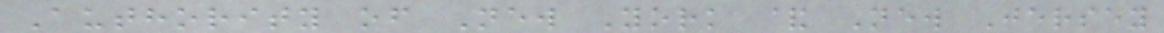Authority of New York & New Jersey
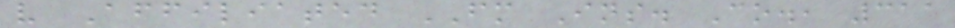v Affiliated FM Ins. Co., 311
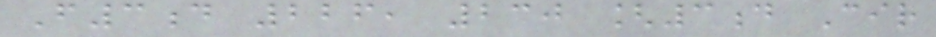F3d 226, 230 [3d Cir
